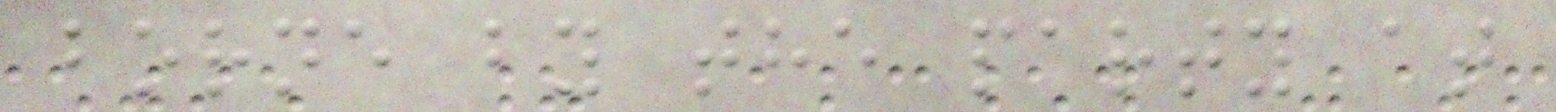borne by the party at
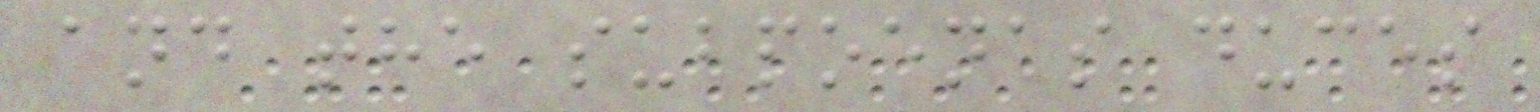and the subpoenas duces
